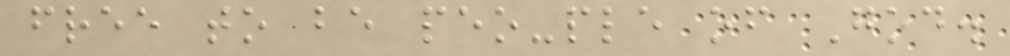free to be peo-ple of God.
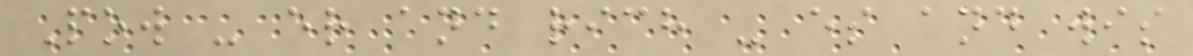Pow - er and rich - es and wis
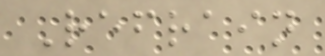Refrain
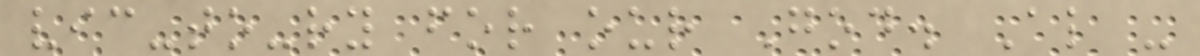vic-to-ry for our God. Al -
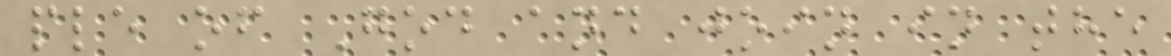ple of God and join in the
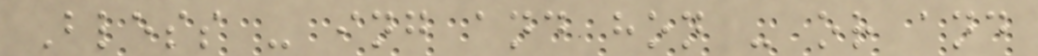Bless - ing and hon - or and
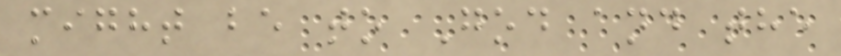might be to God and the
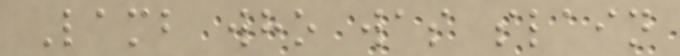Lamb who was slain
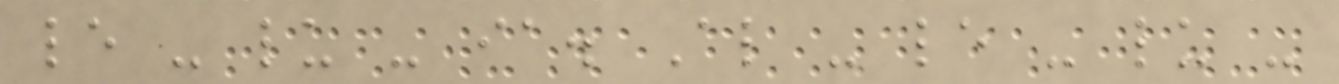le - lu - ia. Al - le - lu -
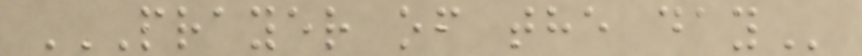PRAYER OF THE DAY
